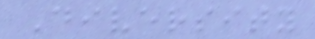Diversity
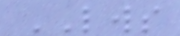LWS
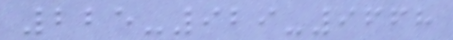225-929-9668
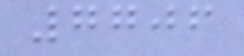7706
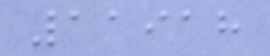11918
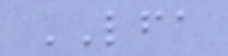LFA
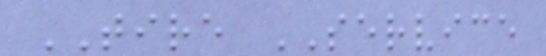TIRE SERVICE
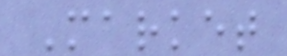Market
